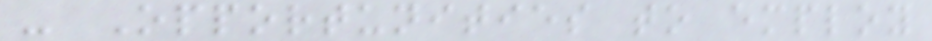- Opportunities to employ
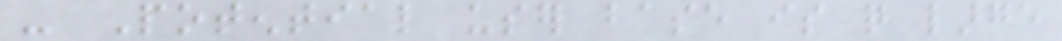- Potential user base is quite large
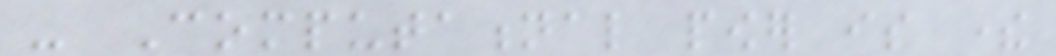- Computational power is there
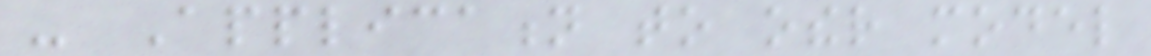- Application to other model
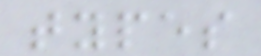types
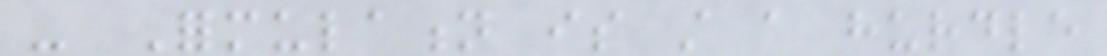- Formulation is still a hurdle
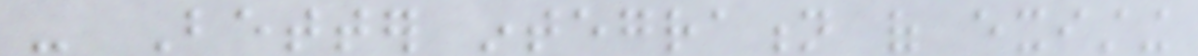- Better integration of existing
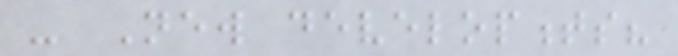- New developments?
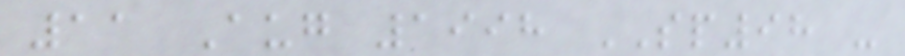11 Aug 1998 SP98 -
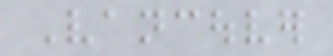Vancouver
